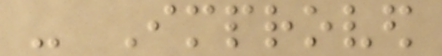- Improved
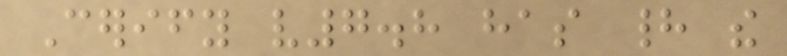Cerify v7.8 has had the
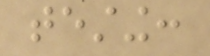testing:
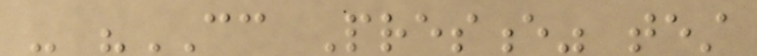- "CC Presence" test
